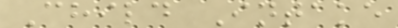Child Intake
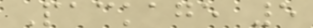Package 5
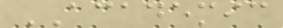ACADEMIC
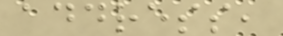address,
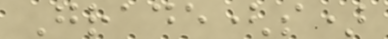Grade(s)
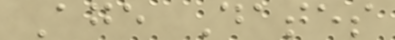Age Dates
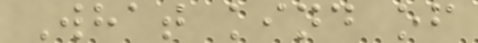What kind of
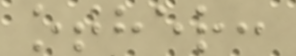other:
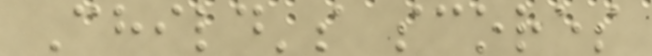Child's scores
